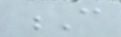C
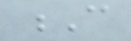C
